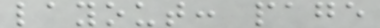layout: page
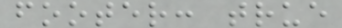footer: true
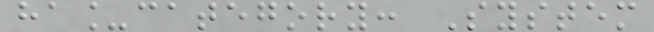ha_category: System
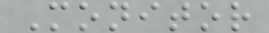Monitor
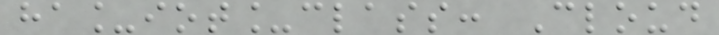ha_iot_class: Cloud
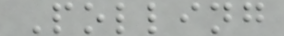Polling
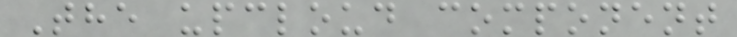The upcloud component
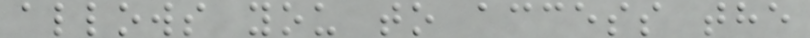allows you to access the
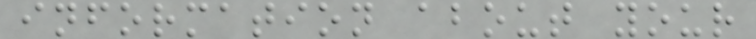information about your
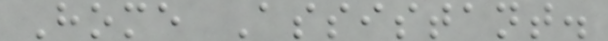Home Assistant.
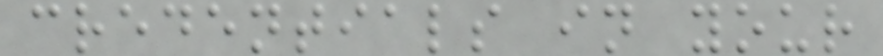credentials in your
